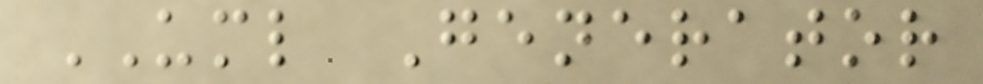UML Generator
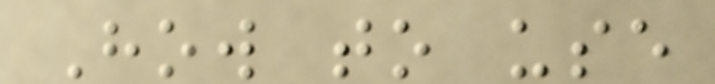How to use
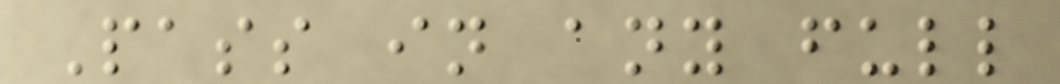Pass in any full
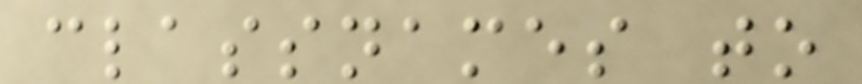classnames to
